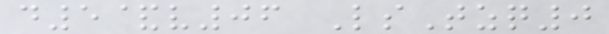d5&v06 LsTzq0
